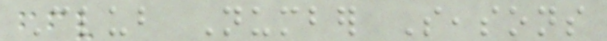Club Number Seasons
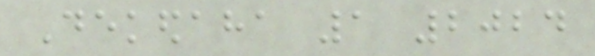Dekedaha 1 2024
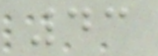43
